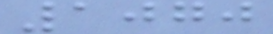1070
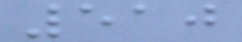510
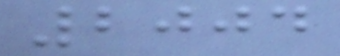2004
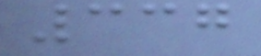337
